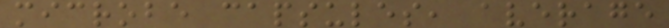microbe capsules, average
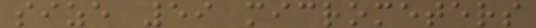size 59 micrometers
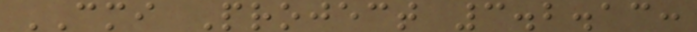CMI Project 3.2.13:
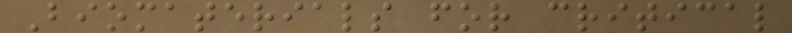Biomaterials for critical
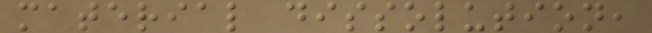material dissolution,
